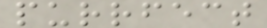purrfect
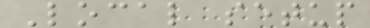Local setup
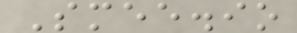Smee.io
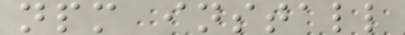npm install
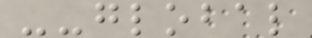--global
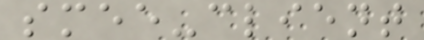smee-client
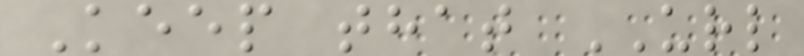Keep that URL
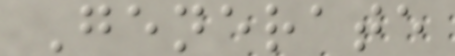Generate
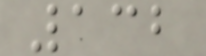132
